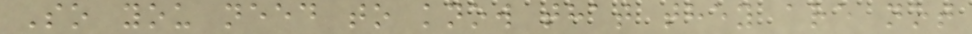So you need to know that they are not
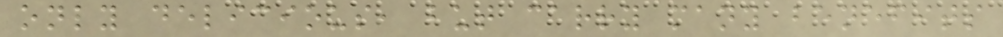only delicious, but carry many benefits
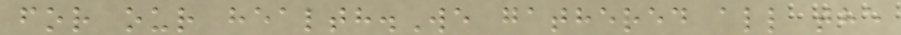for our health.We gathered all the
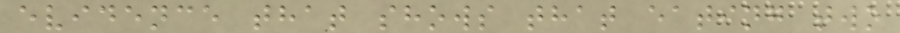evidence that shows that eating two
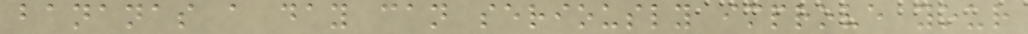bananas a day can seriously improve your
